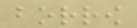borrow
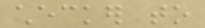checker to
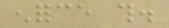enforce this.
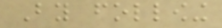By following
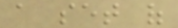a set of
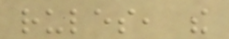rules, the
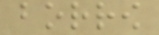borrow
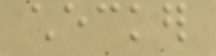checker
